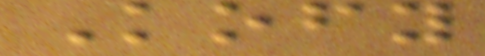Kofy
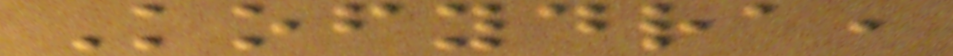Kofydra,
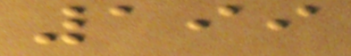199
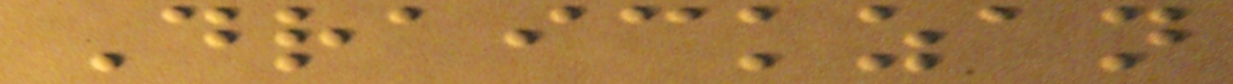Draickzan
